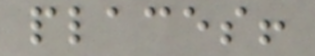places!
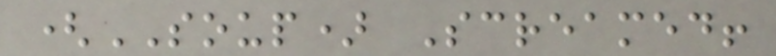(SOUP) Screamed!
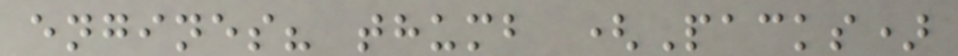engines? thumb (Packs)
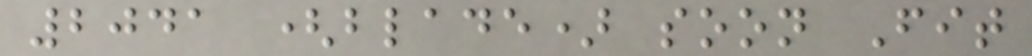2041 (blade) soon Fit
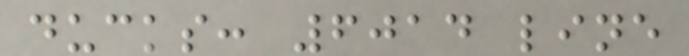ducks: 6014 line
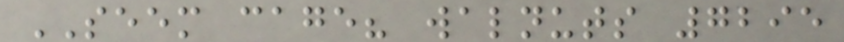SEEM cage? walnuts 7295
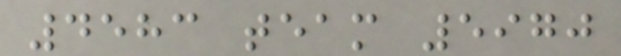4583 team 5970
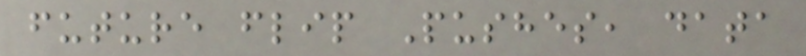future flip Pushes, data
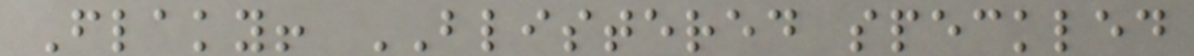Flaky! BLISTERED speckled
